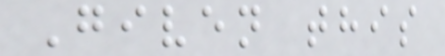Given this
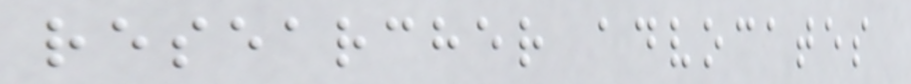researcher advocates
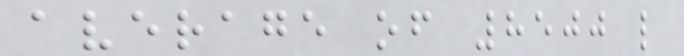average of 8500 l
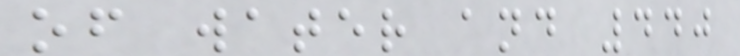of water and 440
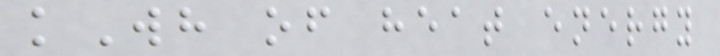kWh of heat energy
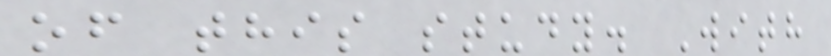of this study. With
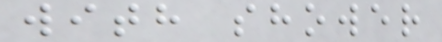with shower
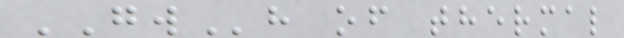GWh of thermal
